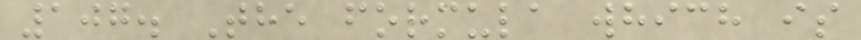107. The formula which is
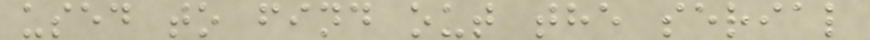used to find out the serial
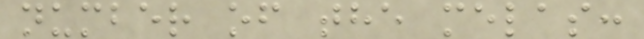number of the melas:
